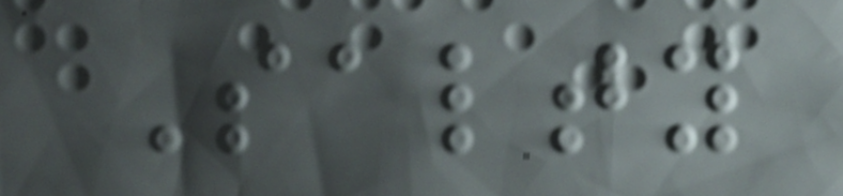Salty
